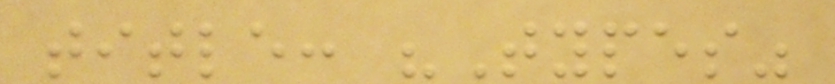title: "Types"
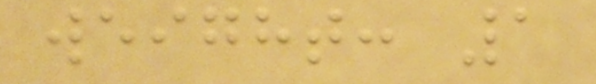weight: 1
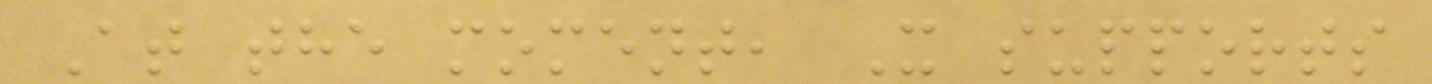At the moment, X supports
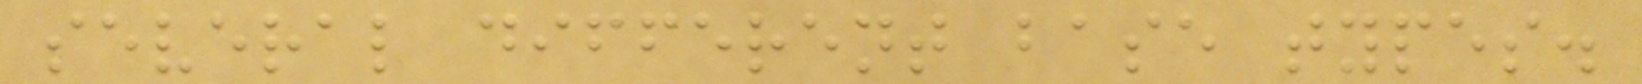several different base types.
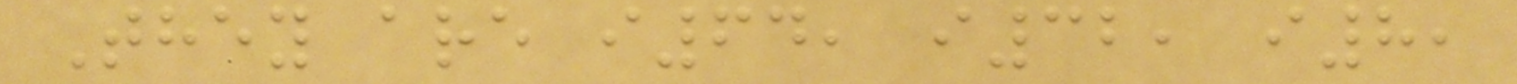They are i64, i32, i8,
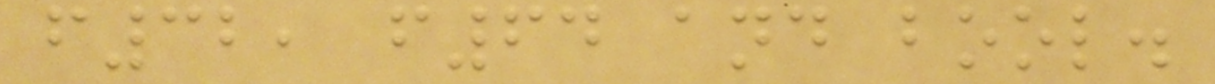f32, f64 and bool.
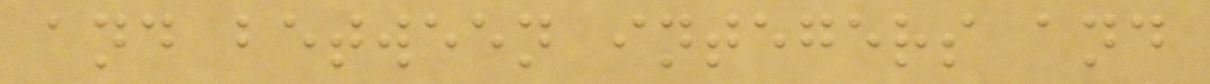and between integers and
